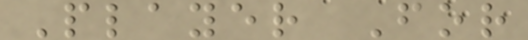Player For
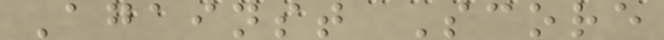Against Score
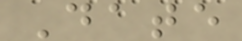Date
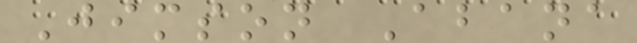Jimson Abana
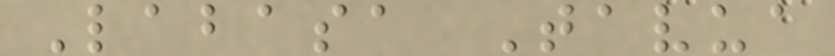Labasa Tavua
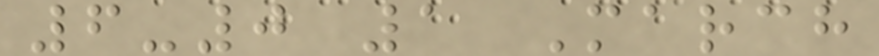6-0 1 March
